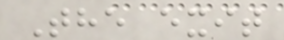The exit
